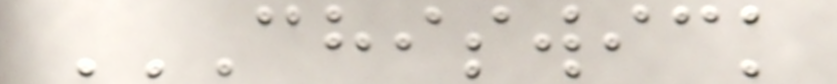CHISWICK
